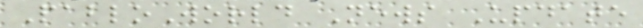PabloWorld News Update
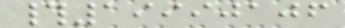#19990106
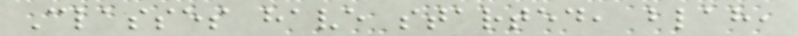Classes have started, blah,
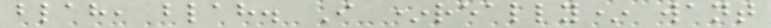blah, blah. I *really* want
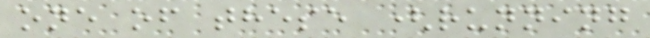one of these (running
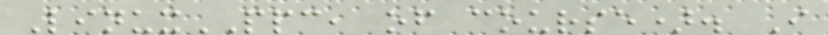LinuxPPC, of course). I
